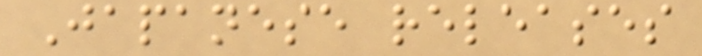Japanese releases
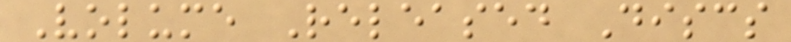Volume Released Discs
